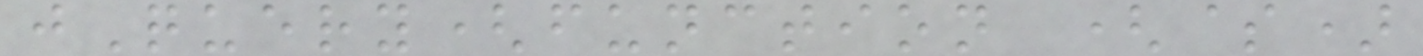jQuery(function ($)
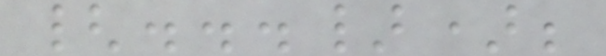{...});
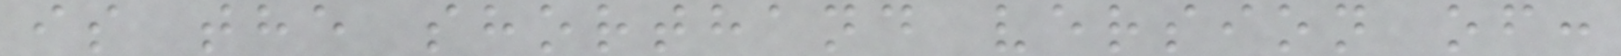is the shorthand version of:
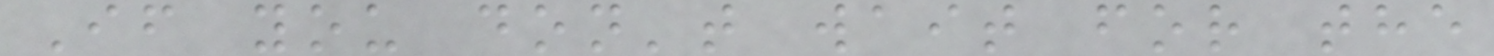If you don't wait for the
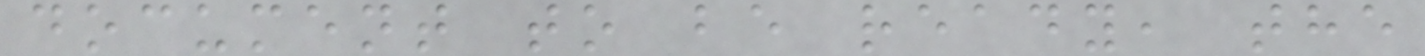document to be ready, the
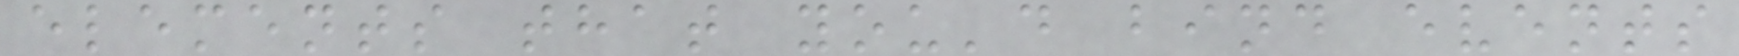elements that you'd bind events
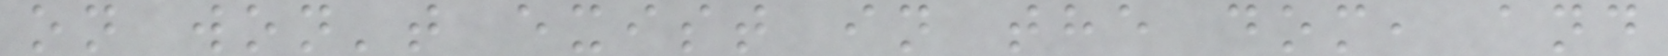on won't exist in the dom, and
